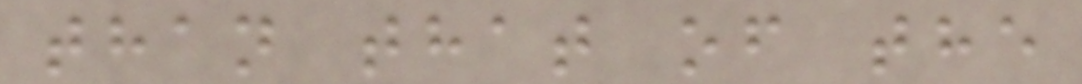than that of the
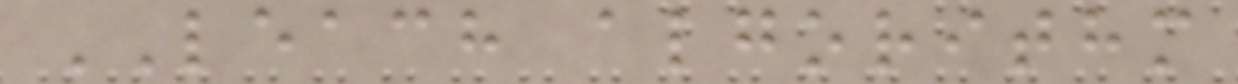LEACH algorithm
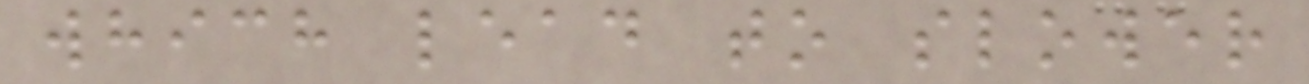which lead to slower
